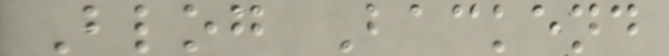Blog Backend
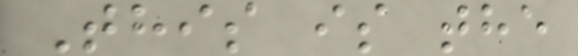This is the
